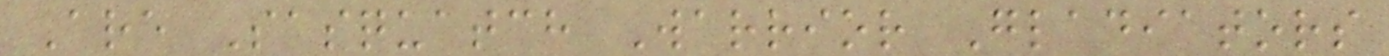Are Sasquatch Warrior Gladiators
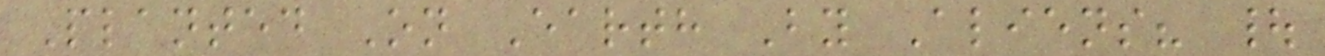Planted On Earth By Aliens? |
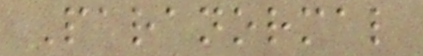Paranormal
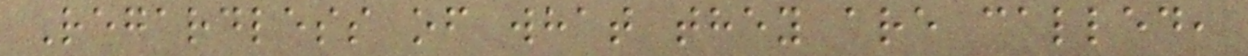Regardless of what they are called,
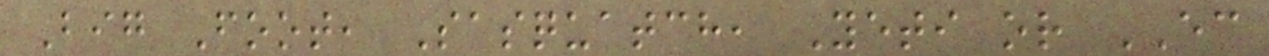Big Foot, Sasquatch, Yeti or EC
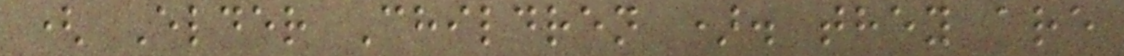( Elder Children ). they are
